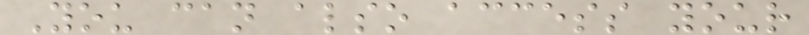You can also access your
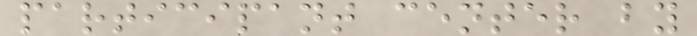participant center by
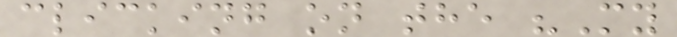clicking on the "My
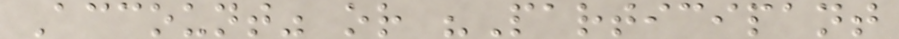Account" or "Participant
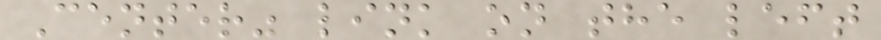Center" link on the left
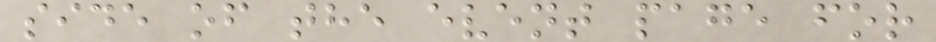side of the event page for
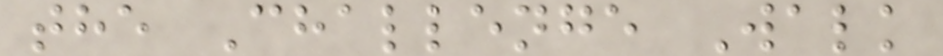the Challenge Walk
